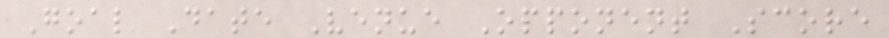Goal Date Venue Opponent Score
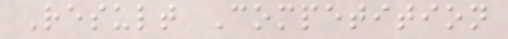Result Competition
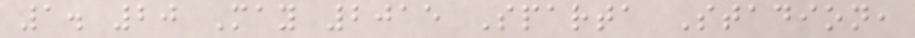1. 20 May 2015 Sparta Stadion,
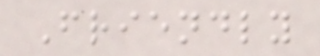Friendly
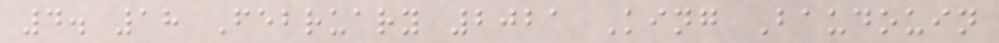4. 18 February 2021 King Baudouin
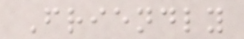Friendly
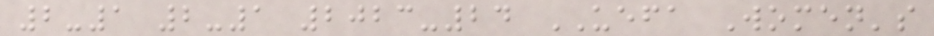2-1 2-1 2023-24 UEFA Women's
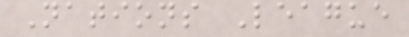Nations League
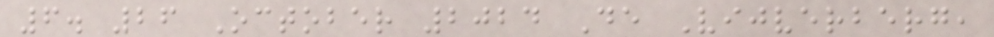6. 26 October 2024 De Vijverberg,
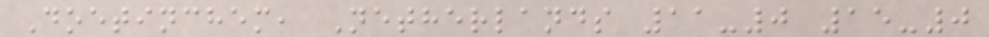Doetinchem, Netherlands 11-0 15-0
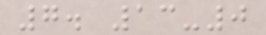7. 13-0
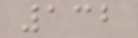132
